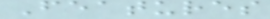Features
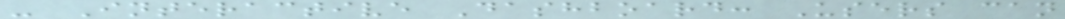- Interactive Dashboard: Users can
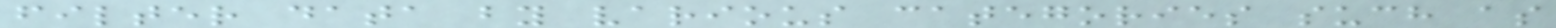filter data by various categories such as
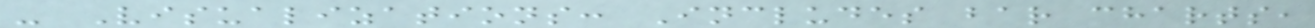- Visualizations: Includes bar charts,
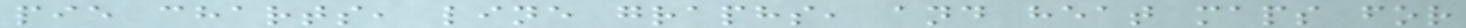pie charts, line graphs, and heat maps for
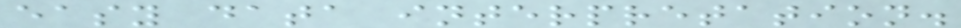easy data interpretation.
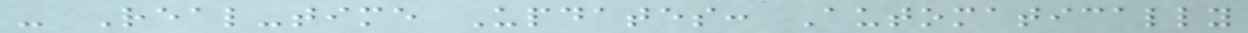- Real-time Updates: Automatically
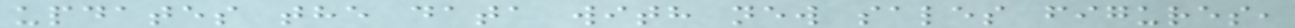updates the data with new sales figures,
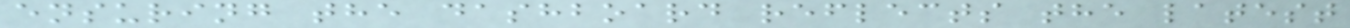ensuring the dashboard reflects the latest
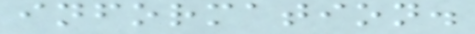information.
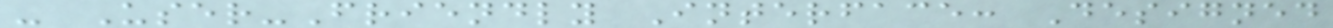- User-Friendly Interface: Designed
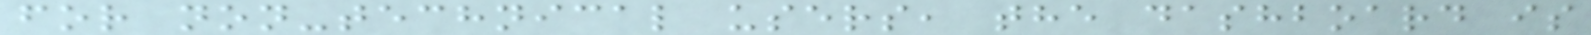for non-technical users, the dashboard is
